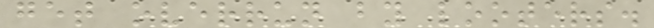get overrun by looters.
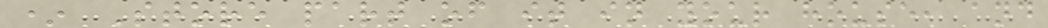* Store part of it in your house, and
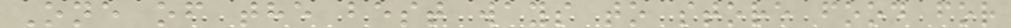One of the best ways to store food for
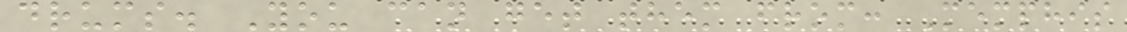drums. You can get them from: Memphis
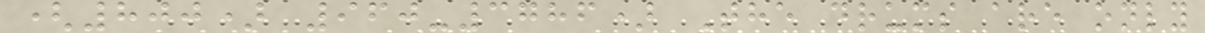(800) 960-3786) The drums are only
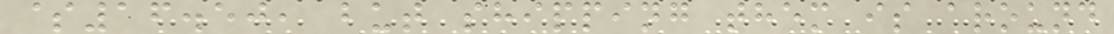$16.50, but shipping them is around
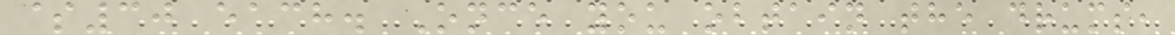$30 each. Once you obtain the drums,
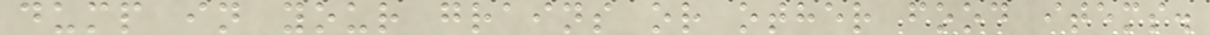dump in your grains or other food items.
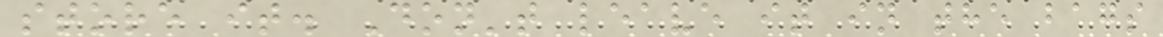store it. Don't leave it in the bags
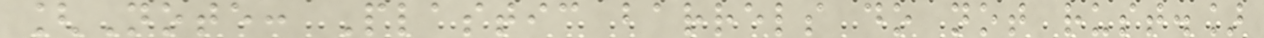[Note: Plastic barrels do not rust.]
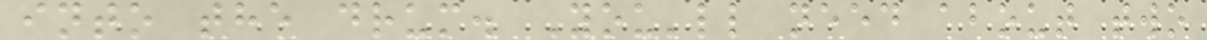into the drum. You'll need about two
